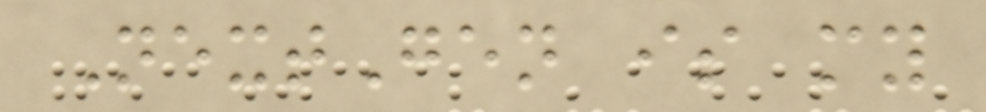NextGen is my
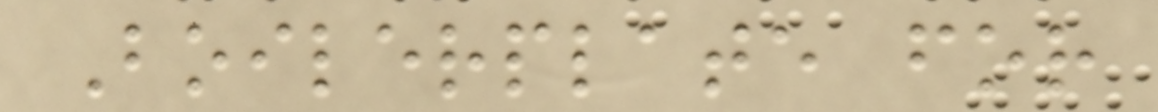Boilerplate for
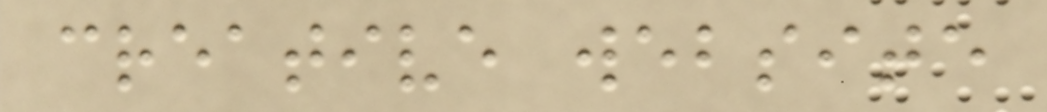creative website
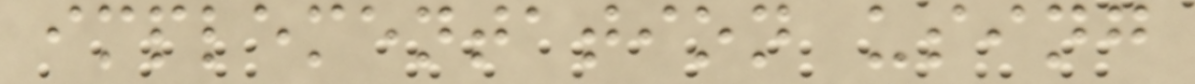implementation using
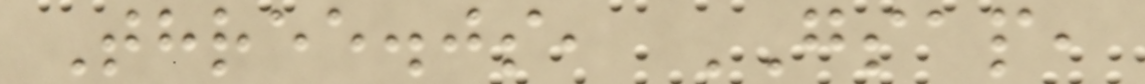Three.js, GSAP,
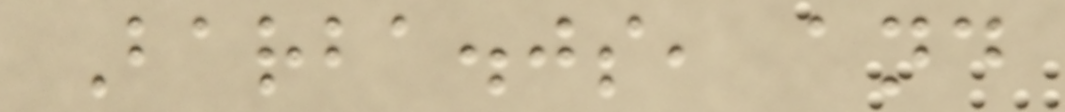Barba.js, and
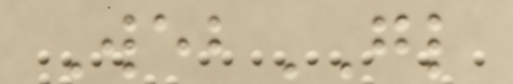WebGL
